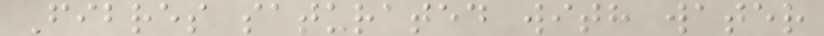Fibres saturated with water
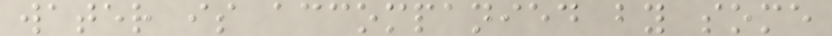water is accompanied by some
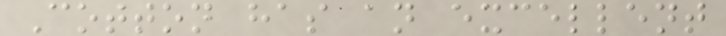Cotton has an excellent
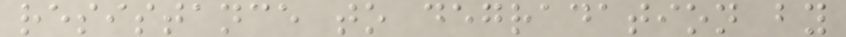resistance to degradation by
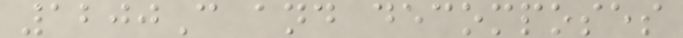1200C and decomposes
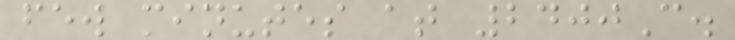few minutes at 2400C.
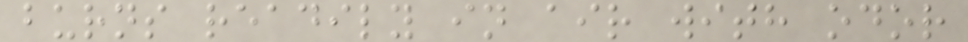burns readily in air with odor
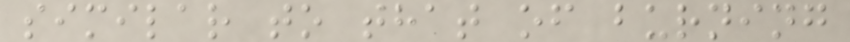similar to that of burning
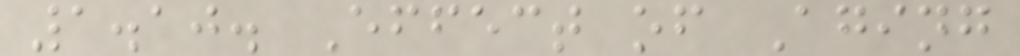1.10. Effect of Aging
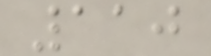110
